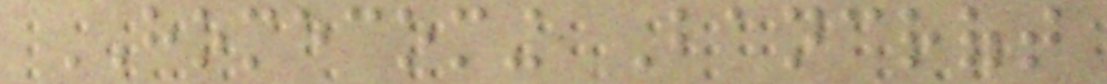HOMECOMING Bancroft
